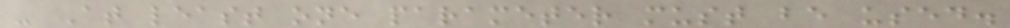- At least one parameter must be used.
